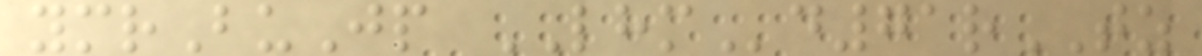ymrBuJp LHMd71rTZ
